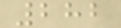282
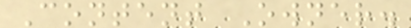Content Owner.
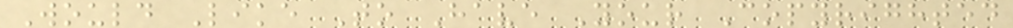Would Like To Have Your Copyrighted
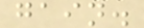gain.
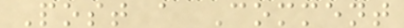Post a Comment
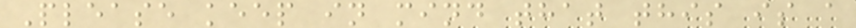Please keep in mind that this is a
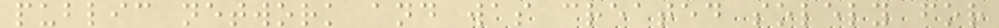public network and was created solely for
